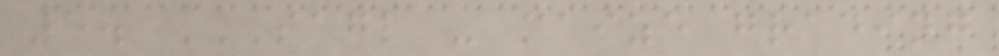5. SAGL - MAIZE GRADING
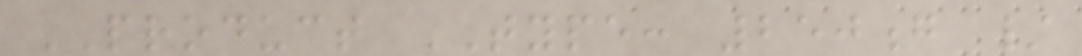PRODUCT TYPE: 250g /
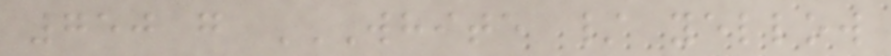750 g WHITE / YELLOW
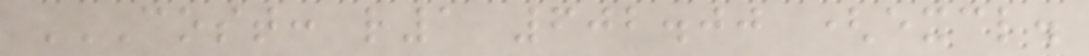COST: R1 602.00 (EXCL.
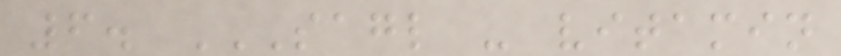6. SAGL - VITAMIN
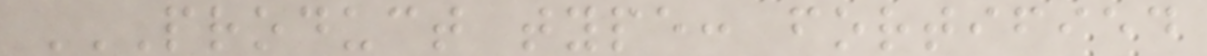PRODUCT TYPE: FORTIFIED
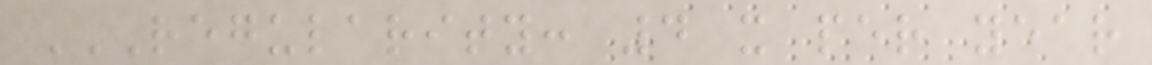REGULARITY: 4 X PER YEAR
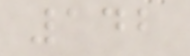142
